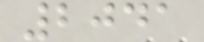2041
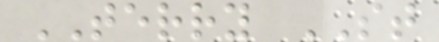TERRY ST
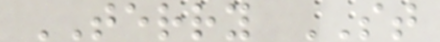TERRY ST
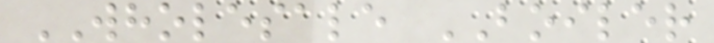WHOLESALE BOILER
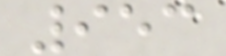953
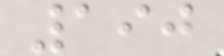190
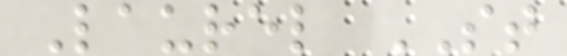Laurel ST
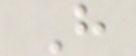H
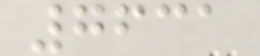7631
